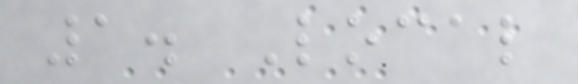1. Local
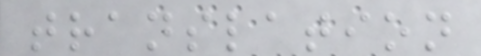translation
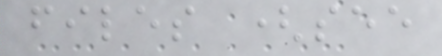files (see
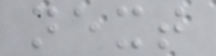next
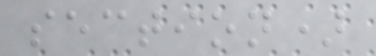section)
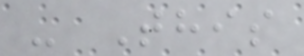- This
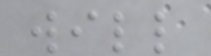will
